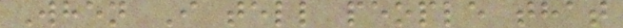When I tell people that
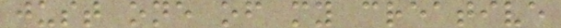just one of my creative
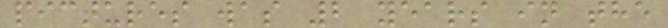pictures was 2 years in the
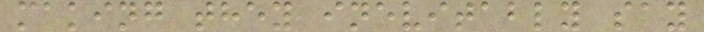making they inevitably say
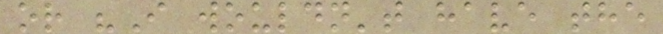or "I wouldn't have the
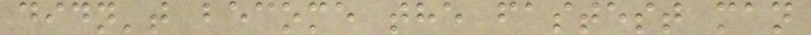didn't become the fastest man
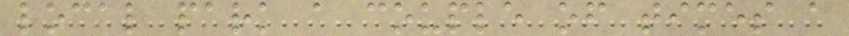local park a couple of times a
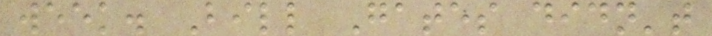week. Bill Gates didn't
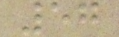57
